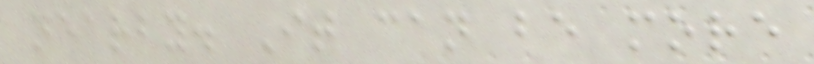nearby. It can be more
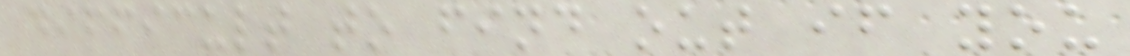difficult to find out if you
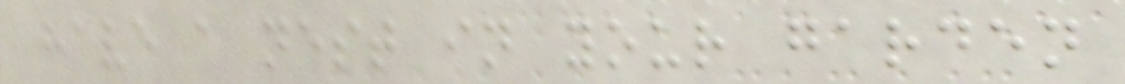have a nest in your garden
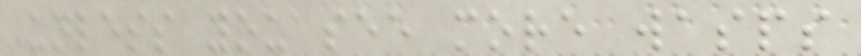unless you see more wasps
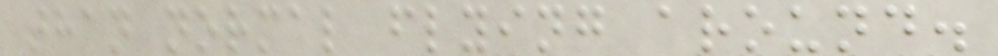than normal flying around.
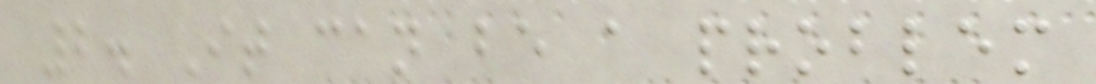2. It can be a problem
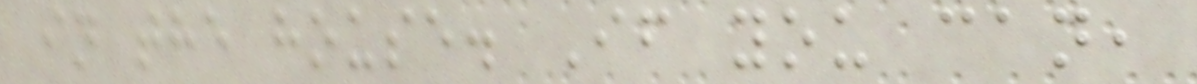in the house. If you can,
